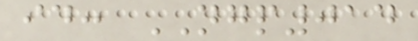id: NGP014
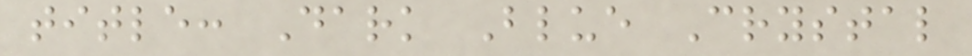title: Dark Blue Crystal
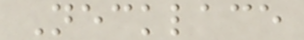Necklace
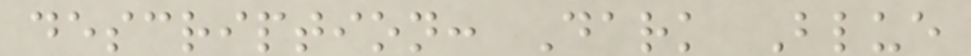description: Dark Blue
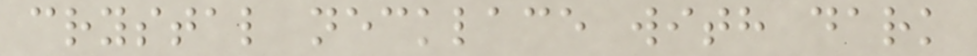crystal necklace with dark
